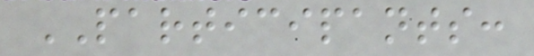PARTICIPANTS:
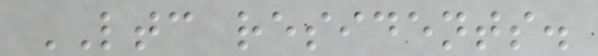LTC residents.
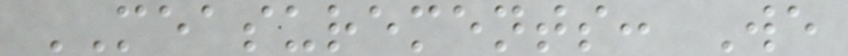MEASUREMENTS: We
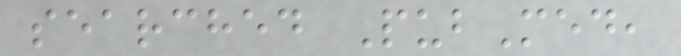searched PubMed,
